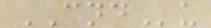CNDu
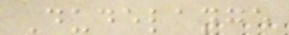Dudelange
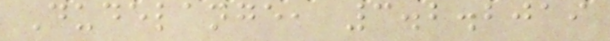Dudelange, 3.2.2019
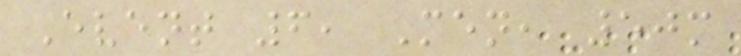Event 6, Men, 50m
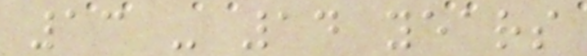13 - 14 years
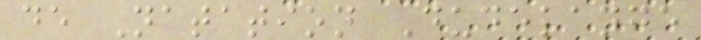de Natation Dudelange
